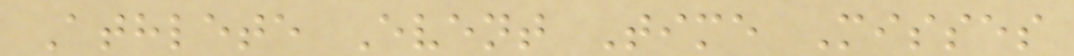Athlete Event Time Misses
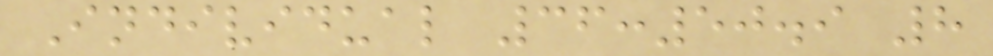Individual 36:50.9 8
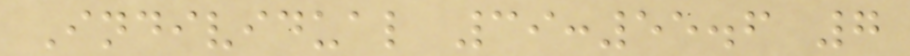Individual 39:55.6 7
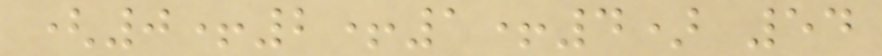(0+2+1+4) 54
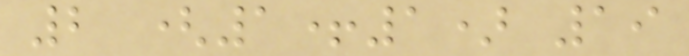2 (1+1) 19
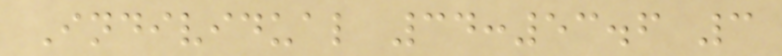Individual 34:53.6 3
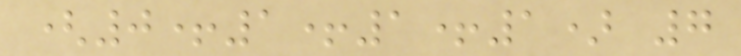(0+1+1+1) 7
